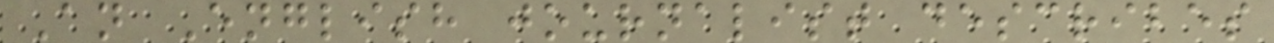An English journalist describes
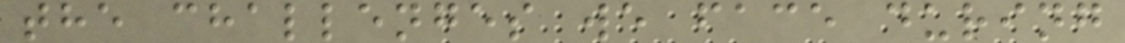the challenges we face during
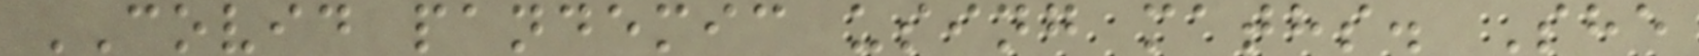COVID pandemic using maths. She
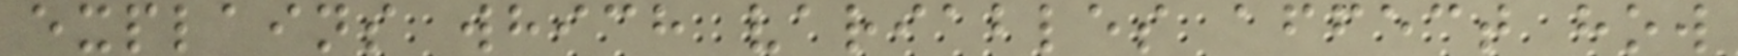explains which variables affect how
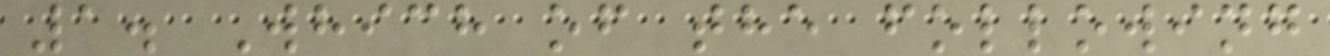1. Which of the following
